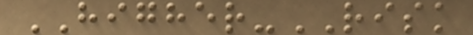HIGHER-RISK
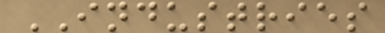INDUSTRIES
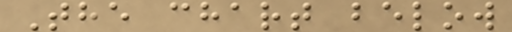The chart below
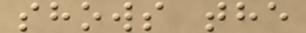shows the
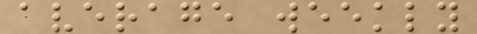average weekly
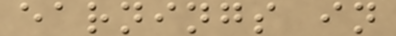earnings in
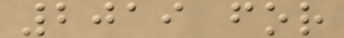2019 for
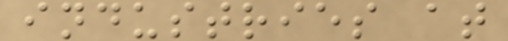industries at
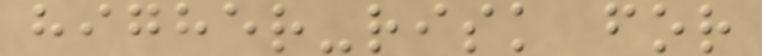higher-risk for
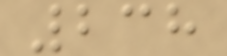238
